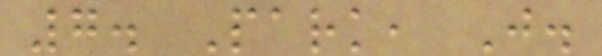7. Park, J.
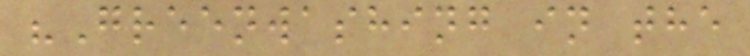"Greenwashing in the
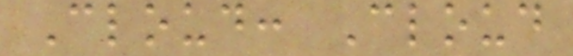Cloud: Cloud
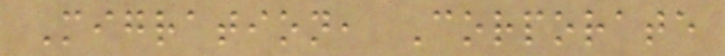Migration, Corporate
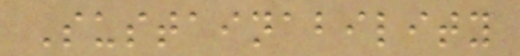Sustainability
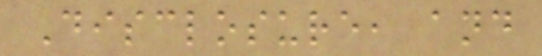Disclosure, and
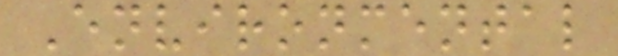Environmental
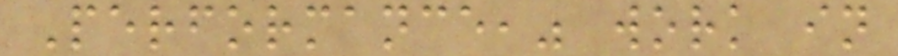Performance," work in
